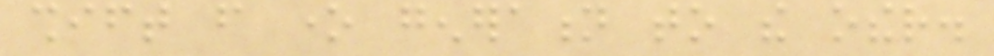shift from one generation to the other.
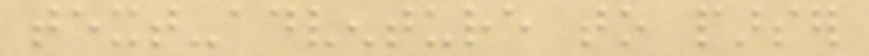text-adventure to parser
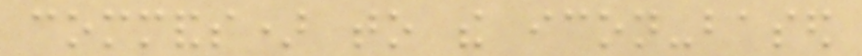commands) to the icon-based
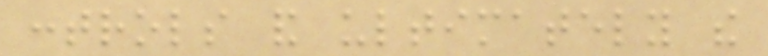controls and ultimately the
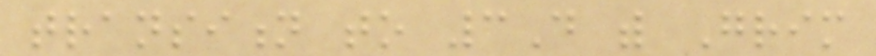transition to 3D with Grim
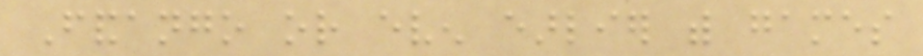Fandango or even earlier with games
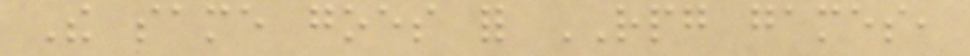The same goes for RPG games,
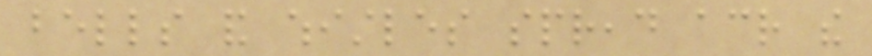bells and whistles spread across the
